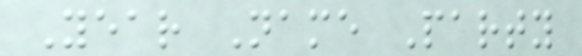Year Name Party
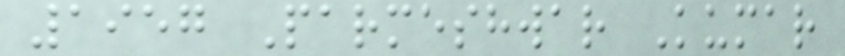1957 Parmeshwar Kumar
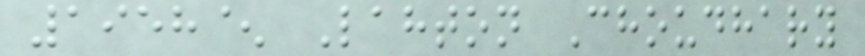1958^ Lahton Choudhary
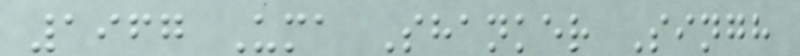1967 Uma Shanker Singh
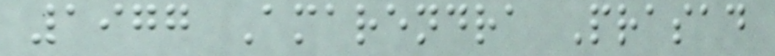1977 Amarendra Prasad
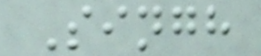Singh
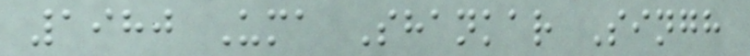1980 Uma Shankar Singh
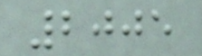2005
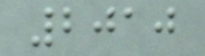2010
